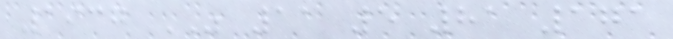1937 WAS 11 5 81 171
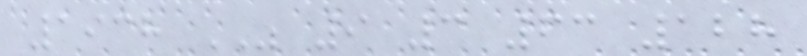1938 WAS 9 3 63 128
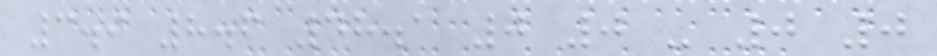3.9 8.6 48.1 0 0 - 0 0
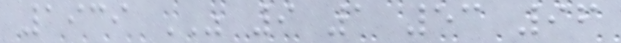1939 WAS 9 1 53 96
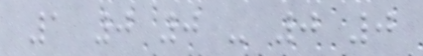1 0 0 - 0 0
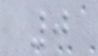0
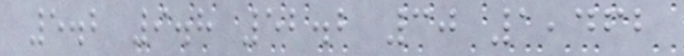5.2 9.8 52.2 30 1,462
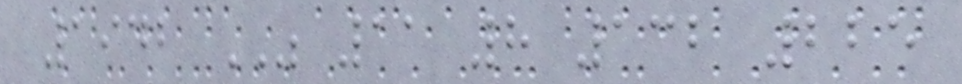1942 WAS 11 8 132 225
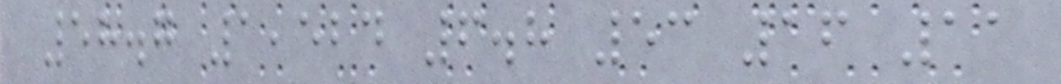58.7 1,524 6.8 53 16 11
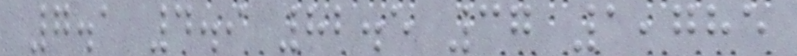7.1 4.9 82.5 37 1,785
